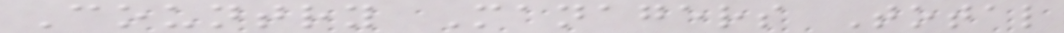Country Managers Total
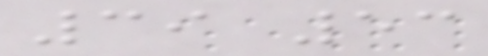39 53
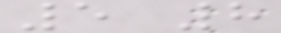5 8
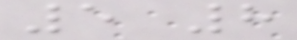5 8
